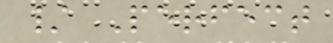/ Perfect
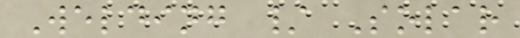Welding / Solar
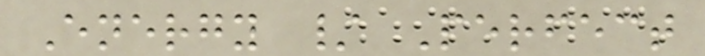Energy / Perfect
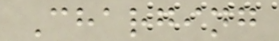Charging
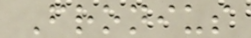Fronius
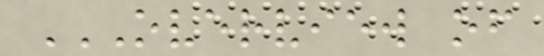OVERVIEW OF
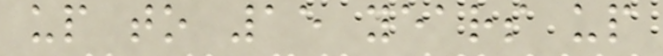up to 15 years up
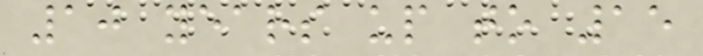10 years up to 15
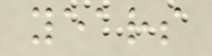years
